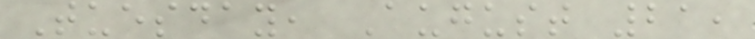Tuesday, August 21,
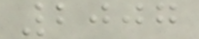2007
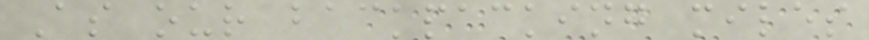As our backpacking miles
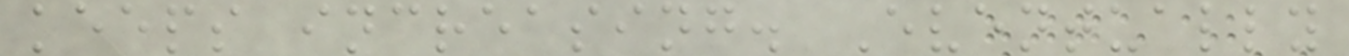keeps increasing. Eventually
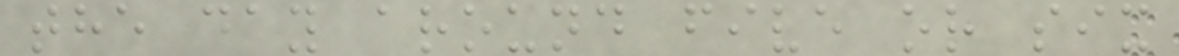the day around five or six
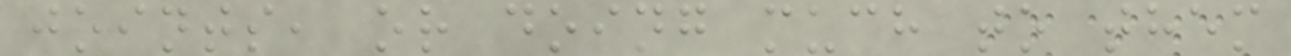joints, or doing much to them
